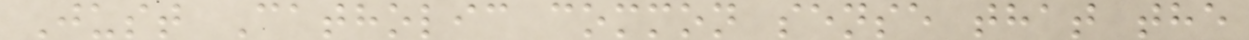Just Catholic common sense that the
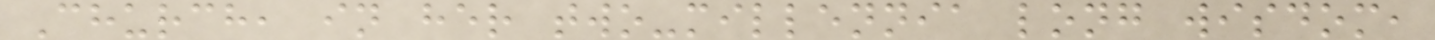Church, in her two-millennia long wisdom,
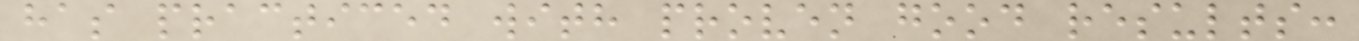has practiced with proven good results:
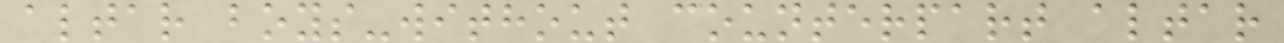altar boys-without counterpart altar
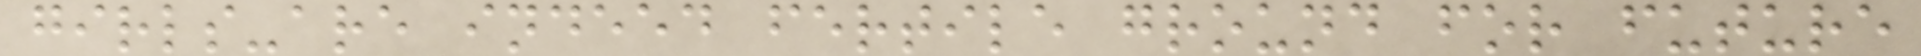girls-are indeed fertile ground for future
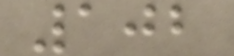102
